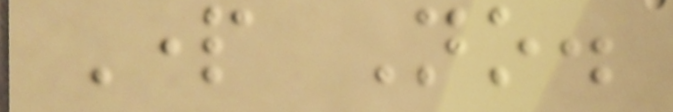Part No.
